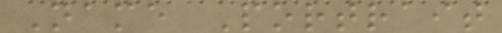Name Portrait
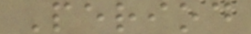Period
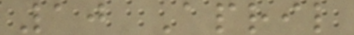10 April
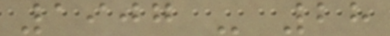1907 - 28
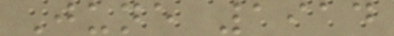June 1914
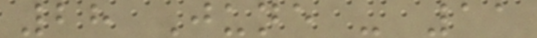28 June - 11
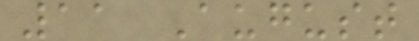11 August
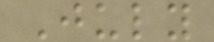July
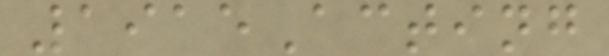1915Acting
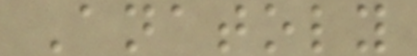Anatoly
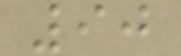90
